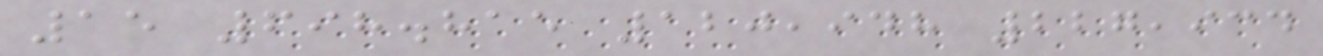15 698.815 120,948 227,934
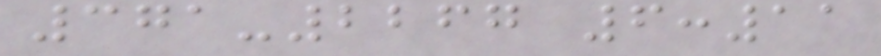371-2267 6:11
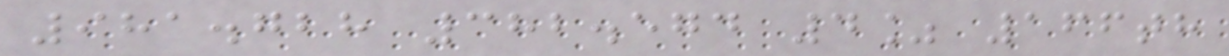981.728 382.574 4% 166th
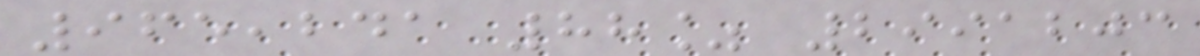965,241 88% 2991203
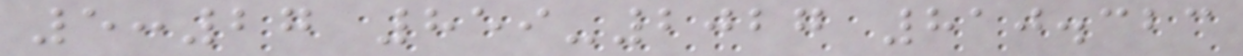5:27 859-2027 810.323
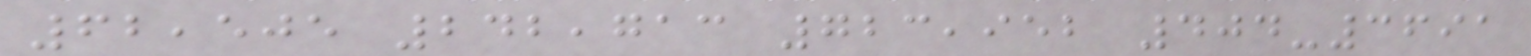62,505 242,713 723,952 404-3691
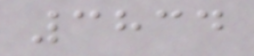3834
